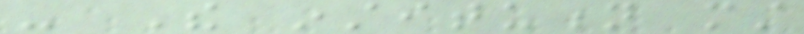- The institution must
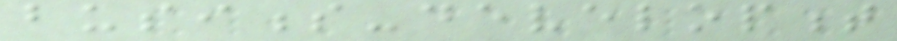business-development
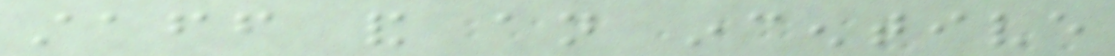staff and an incentive
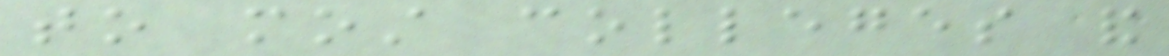to most colleges and
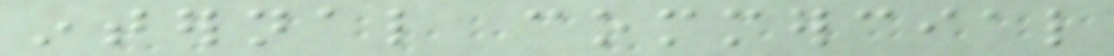internal commercial
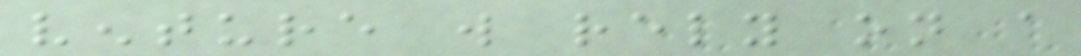venture will rely on a
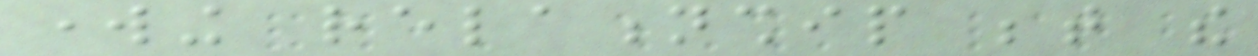working relationship between the
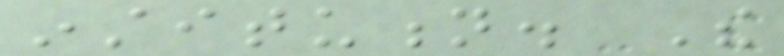institution. The
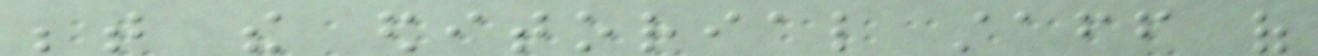between the editorial staff of
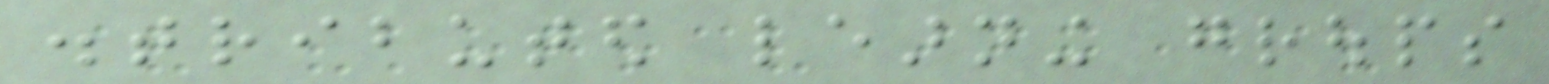distributed learning groups
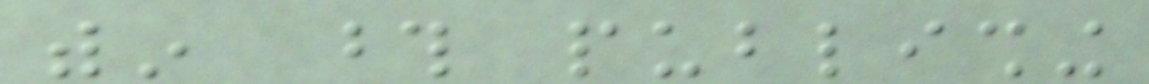within those publishing
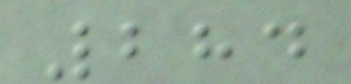284
